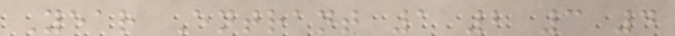Year Entrant 1 2 3 4
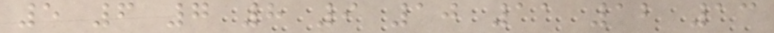5 6 7 8 9 10 11 12 13
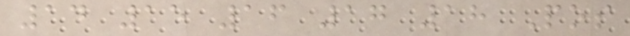14 15 16 17 18 Pos
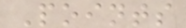Points
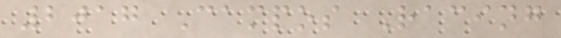2017 Campos Racing
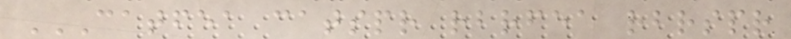CATFEA CATSPR RBRFEA RBRSPR
